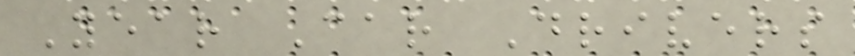Year Car Drivers
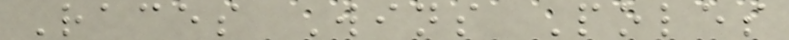Races Wins Poles
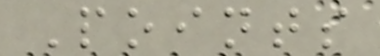Points
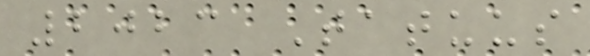2023 Tatuus
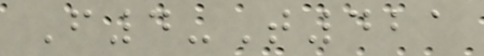F4-T421
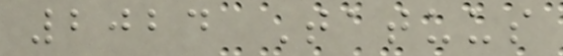2024 Tatuus
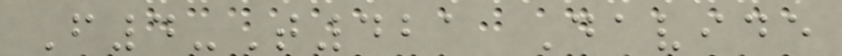F4-T421 Davide
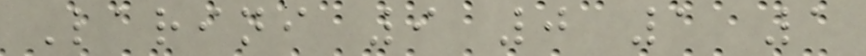Larini 9 0 1 1
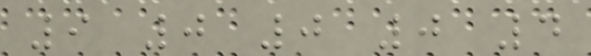9 0 0 0 4
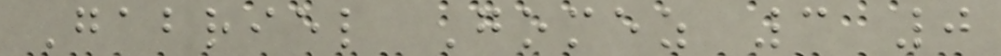Gabriel Gomez 3 0
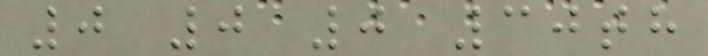0 0 0 30th
